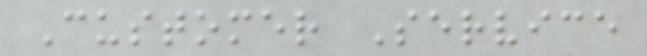Customer Service
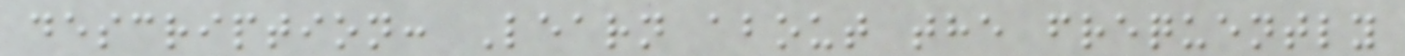description: Learn about the frequently
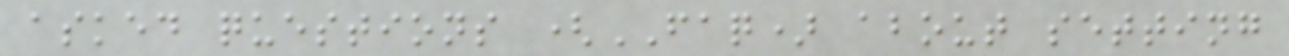asked questions (FAQ) about setting
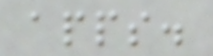apps.
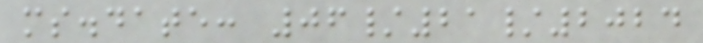ms.date: 06/21/2024
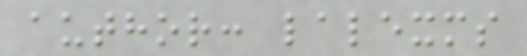author: lalexms
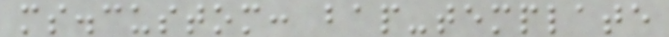ms.custom: bap-template
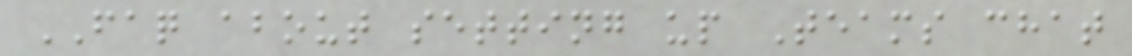FAQ about setting up Teams chat
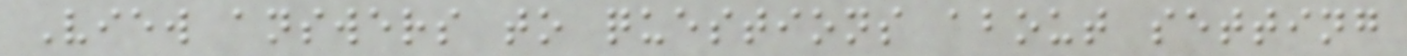View answers to questions about setting
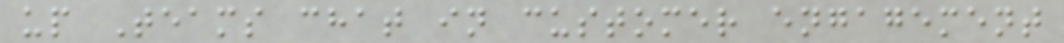up Teams chat in customer engagement
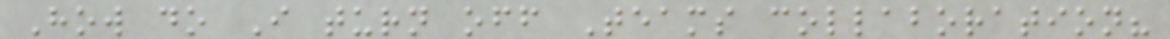How do I turn off Teams collaboration?
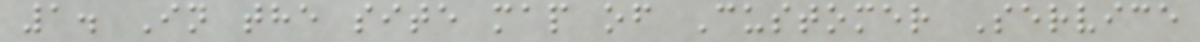1. In the site map of Customer Service
